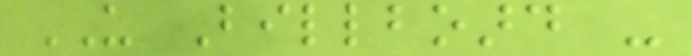US Billboard -
